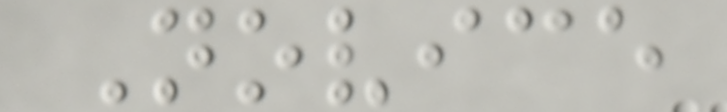Novice
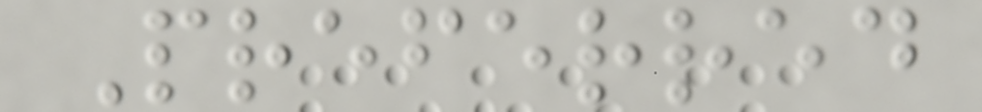Preferred
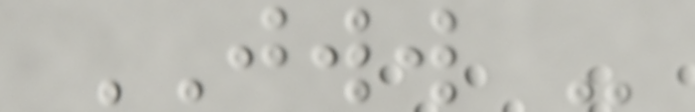JWW -
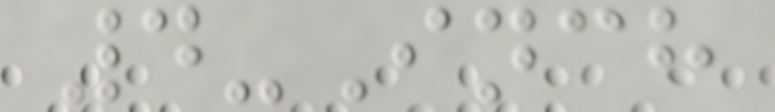4-Inch
